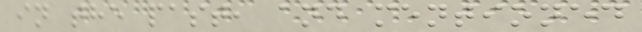in the past, and mentioned
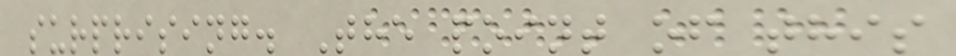surprising. The point of this
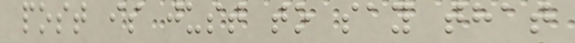post is just to say that
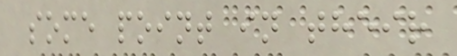some point in their
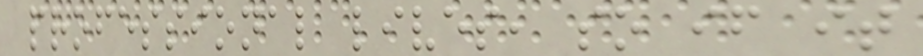professional lives, so if it
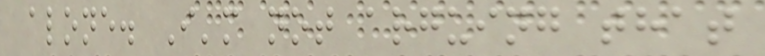alone. I'm not arguing that
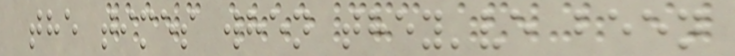the times when they've been
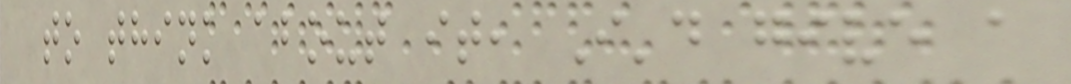to think about it, I'd give a
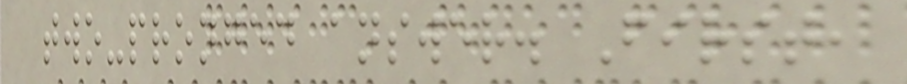two-pronged answer. First,
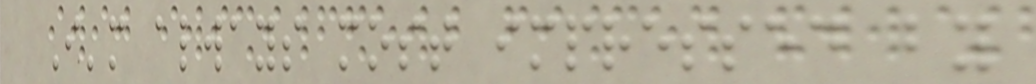I'm always most impressed by
